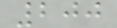200
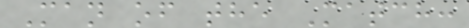Man of the Match:
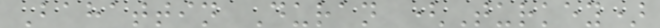Bahattin Duran (Turkey)
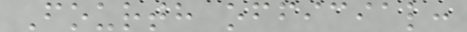Fourth official:
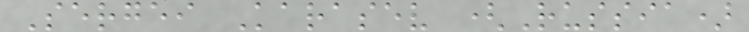Sergei Karasev (Russia)
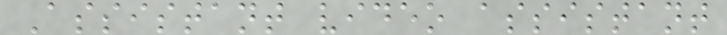Assistant video assistant
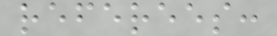referees:
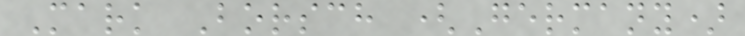Mark Borsch (Germany)
